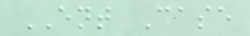ENT Case
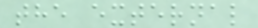the external
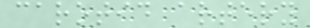carotid artery
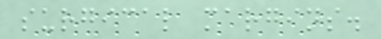surgical margins.
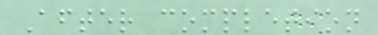After completion
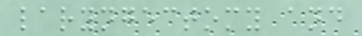laryngectomy and
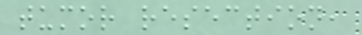tumor resection,
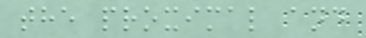the proximal and
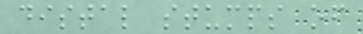distal stumps of
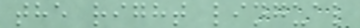the right lingual
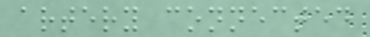artery connected
